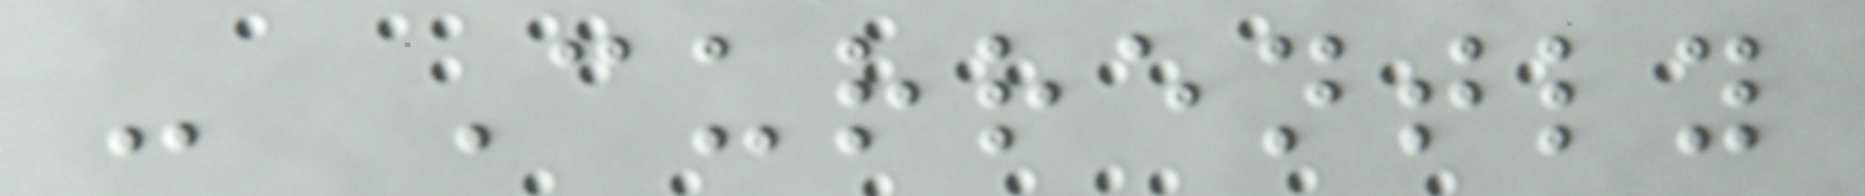- Currently
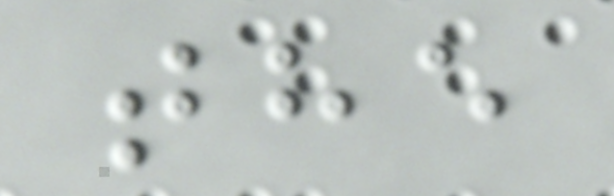the
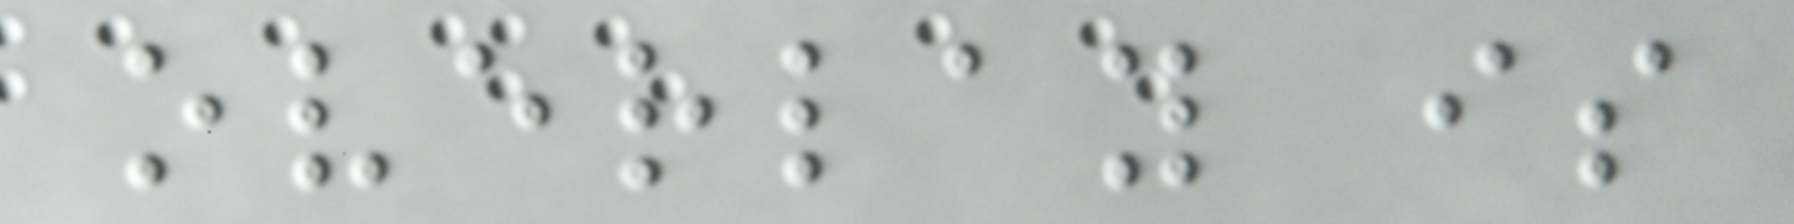overlay is
